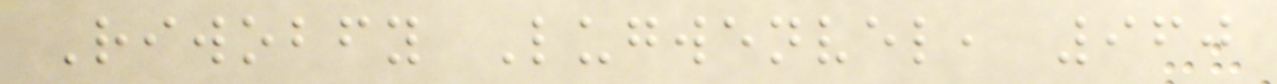Riwobfy Lugwenvel, 960
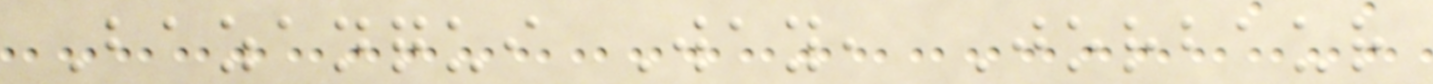Bazanqui Way, Jorbaur
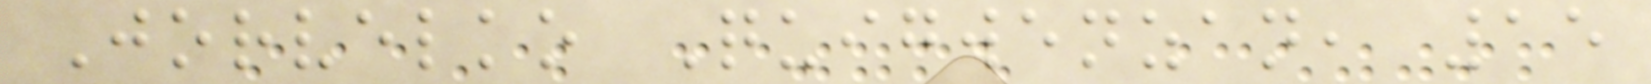Jorvelko Quigwenzan, 15
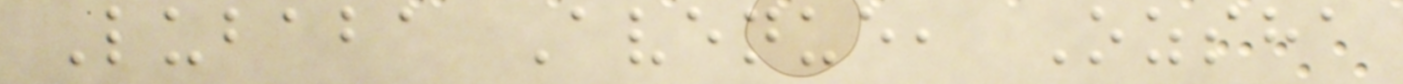Lubaba Avenue, Ozsha
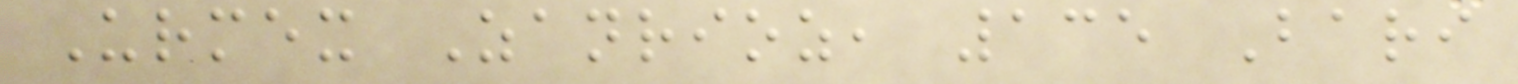Urmex Zanrioz, 135 Bari
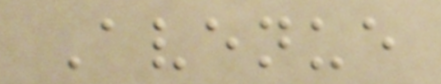Avenue
